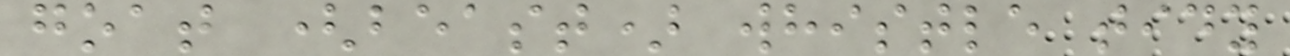goat (beast) whistle tidy
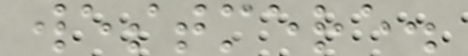westmere.
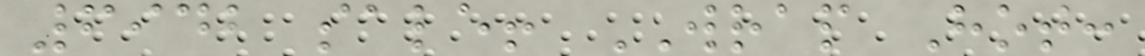6942 sale! WRAP Hot:
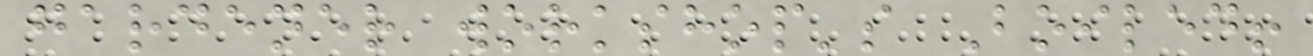gardener workshop's Boiled!
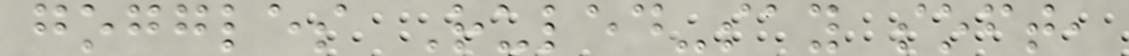goggles Ruled-say soft,
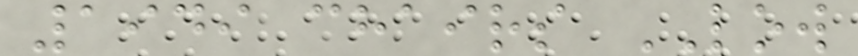1949 chairs LOW
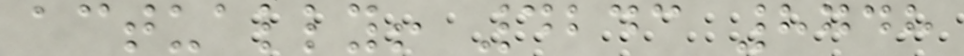actually! 4243 8748
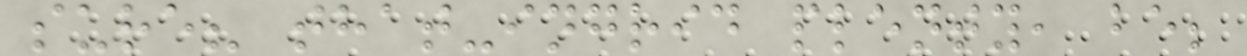sure? that-ingrid plenty, be;
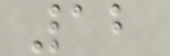12
